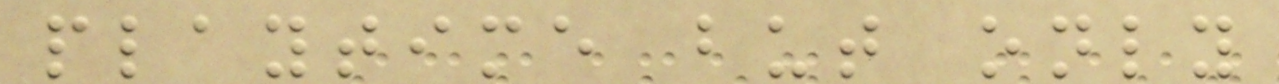playtime but only
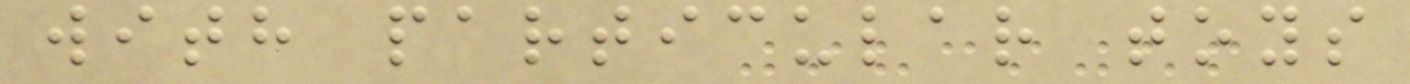with particular toys
